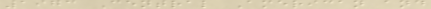1973 Central American and
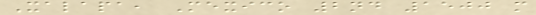Xalapa, Mexico 2nd 1500 m
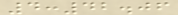4:42.06
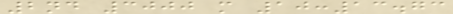2nd 3000 m 10:13.73
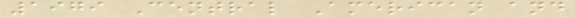1979 Central American and
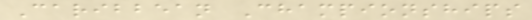Caribbean Championships
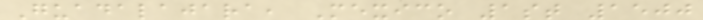Guadalajara, Mexico 1st 1500
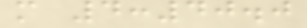m 4:40.0
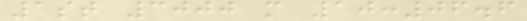1st 3000 m 10:06.6
